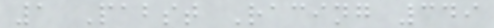1 Pabst Racing 349
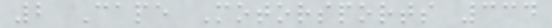2 Cape Motorsports 334
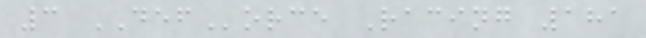3 DEForce Racing 181
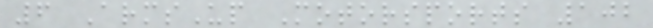6 ArmsUp Motorsports 102
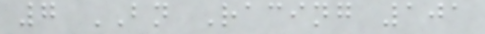7 BN Racing 101
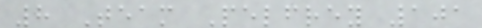8 Team Pelfrey 101
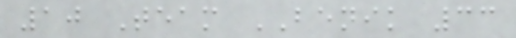10 Team BENIK 33
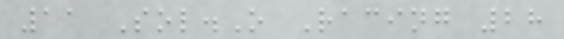11 Sol.O Racing 28
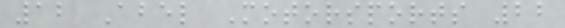12 Abel Motorsports 22
